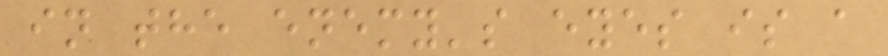in the enemy's eyes is a
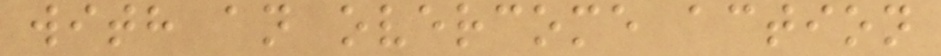with an overcome action
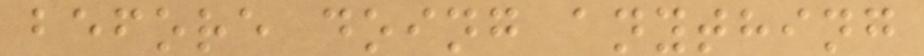before doing anything
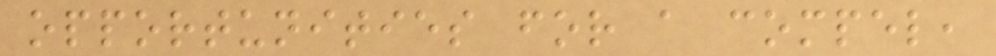opportunities for a compel,
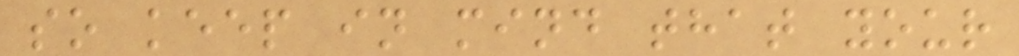so keep in mind that your
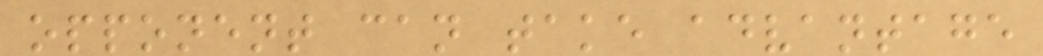opponent can take advantage
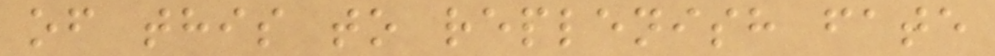of this to replenish fate
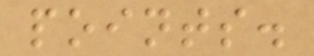points.
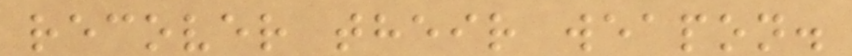recover their weapon.
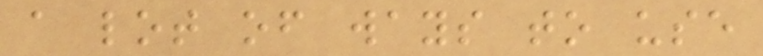a lot of ways to use
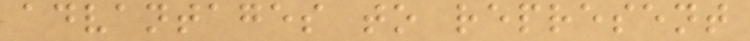advantages to represent
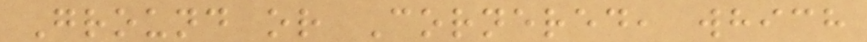Ground or Cornered, which
